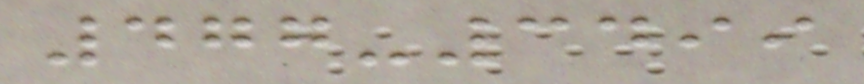477-3499
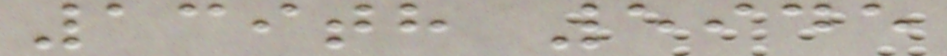139th 5945
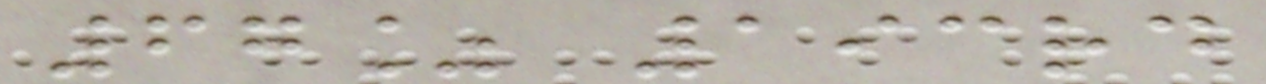67% 193rd
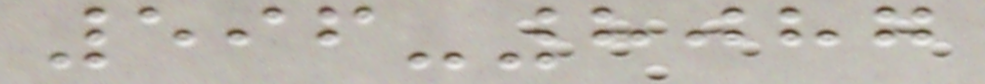596-8087
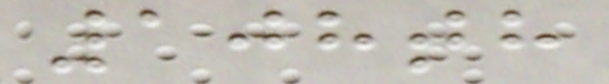108th
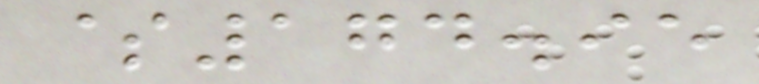$174.95
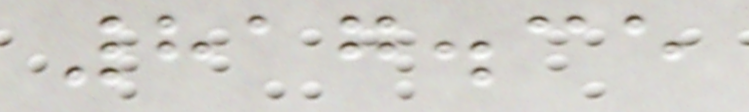817.35
